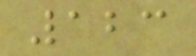123
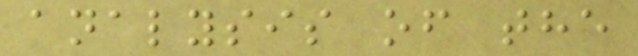analysis of the
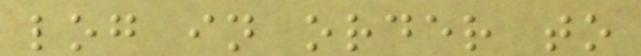log in order to
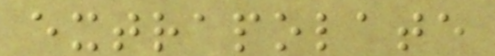extrapolate
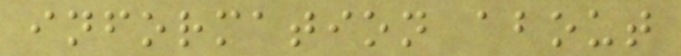information about
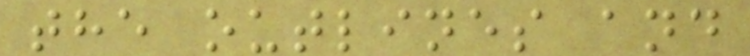the outlines and
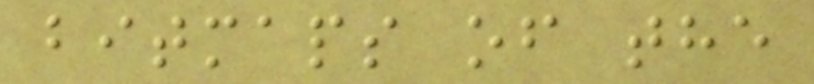bitmaps of the
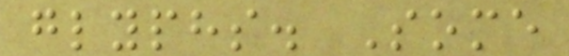glyphs. Some
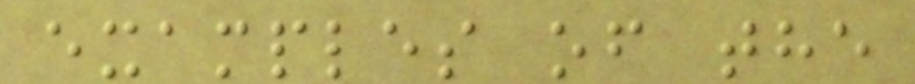examples of the
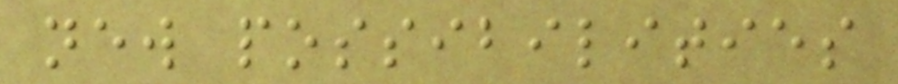new possibilities
